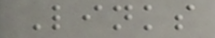Links
